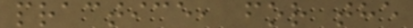practice, for the
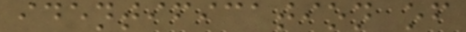identification of
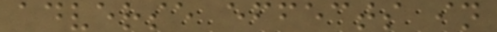adverse effects in
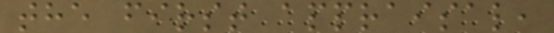the first appraisal,
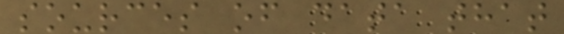sources of data that
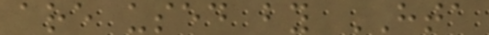are used by HTA
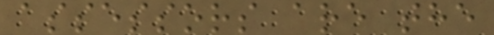assessors are the
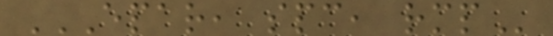EPAR, SPC, RMP
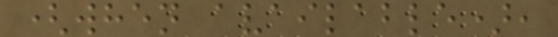(when available),
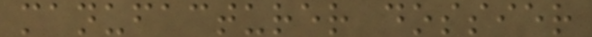manufacturer dossier
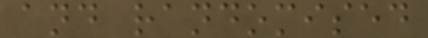and randomised
